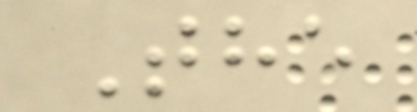The
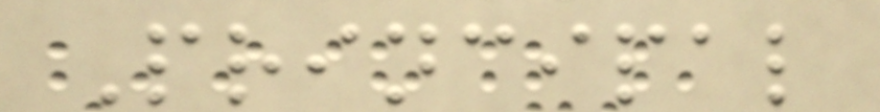Principal
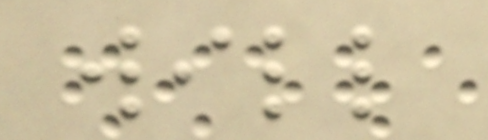will
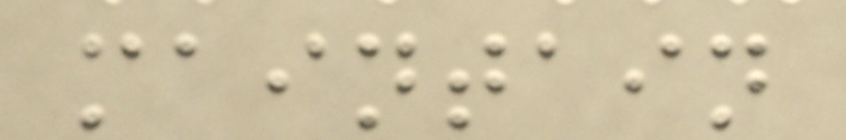maintain
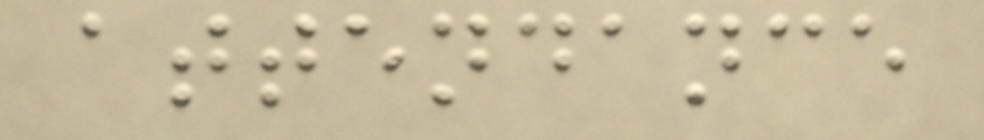attendance
